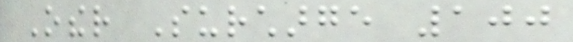Other Surcharge 100
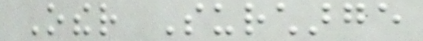Other Surcharge
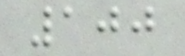100
